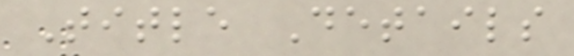Title Details
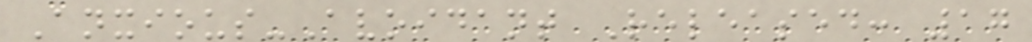Anxious-Avoidant Released: 17
